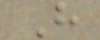H
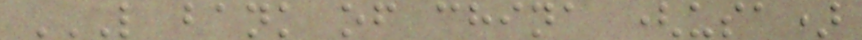L BANK OF CHINA (USA)
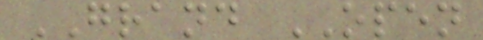GRAND OPEN
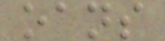oans
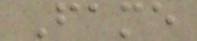Fame
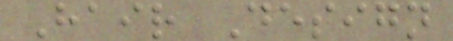Hair Design
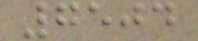7504
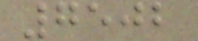7502
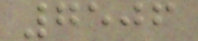7506
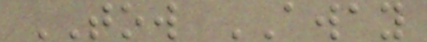TOW AWAY
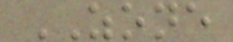ZONE
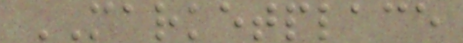MARKETPLACE
